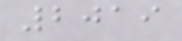2019
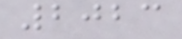2023
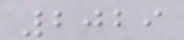2029
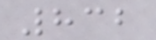832
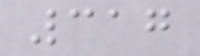317
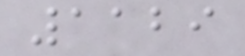1129
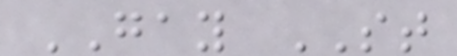GAY ST
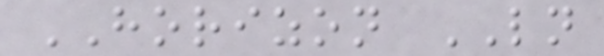HORIZON LN
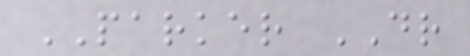PARKER DR
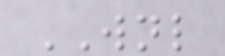WNL
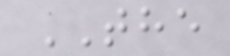THE
